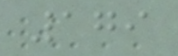179
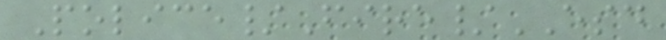Police/Fire/ESD
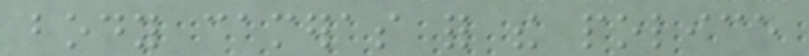body cameras for the police
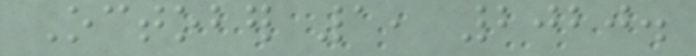October 1, 2020.
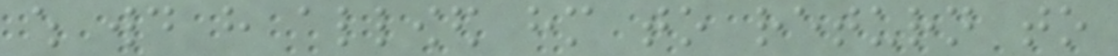which would have allowed him to return to
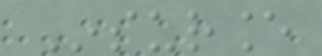Insurance
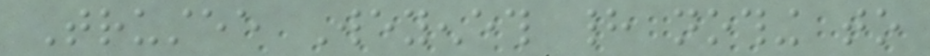Trustee Weyeneth had nothing to
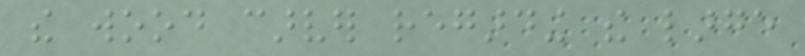the wood carver regarding the large
